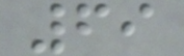69
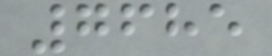7685
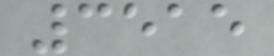3515
